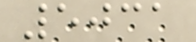5031
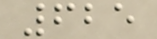625
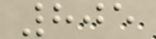805
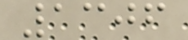1306
